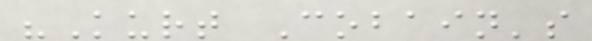"Kurt Cobain's
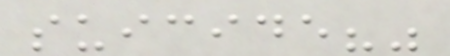suicide?"
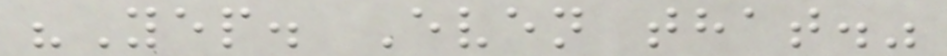"Yep. Even that."
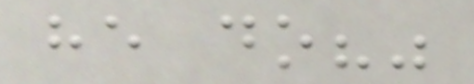he do?"
